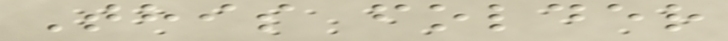This folder
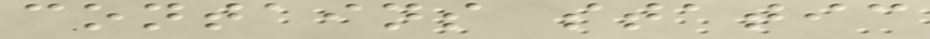contains static
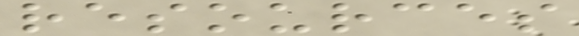resources
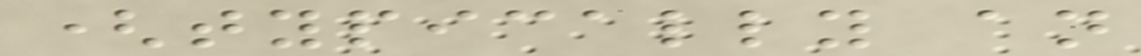(typically an
